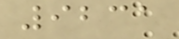9231
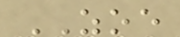ZOE
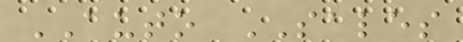AUTO SALES
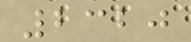2320
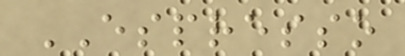ESPRESSO
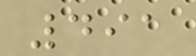491
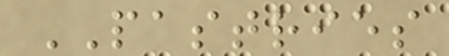PASTRIES
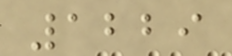1229
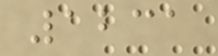1231
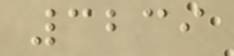3239
